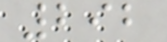292
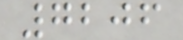7206
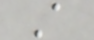A
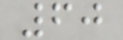60
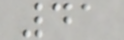41
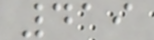419
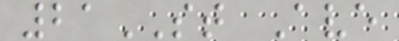21ST Ave
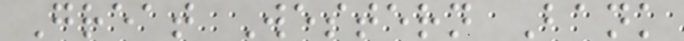Great Western Bank
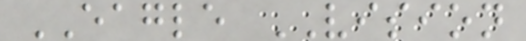EAGLE VISION
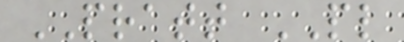PRATT PL
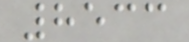8533
